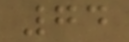74
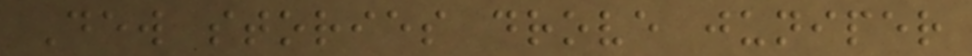Dew stories drove juniper
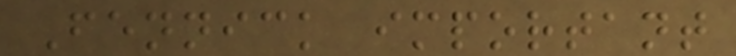Fennick important
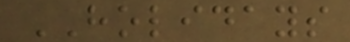HOLIDAYS
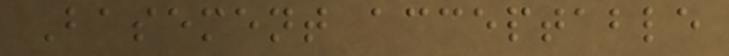Basement acceptable
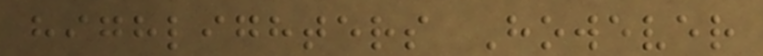highlighters However
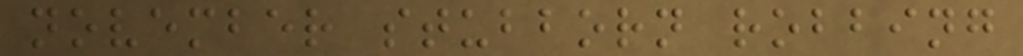november stubborn robbing
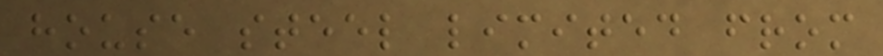house steel limited from
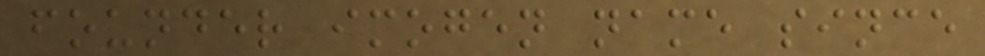founder imogen name since
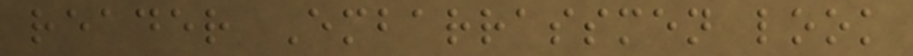reader Embarrassmen look
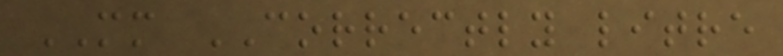MM CORRECTLY litre
